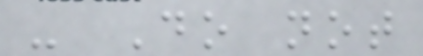- Do not
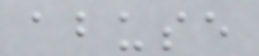abuse
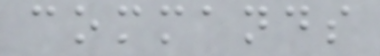commands
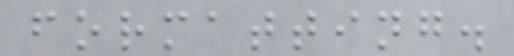formatting.
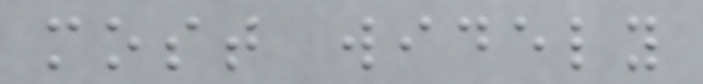most widely
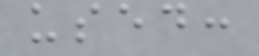used:
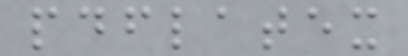pdflatex
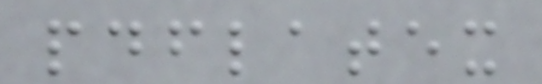pdflatex
